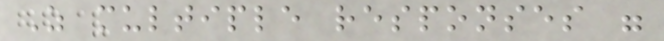As multiple responses were
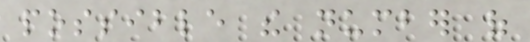possible the number of
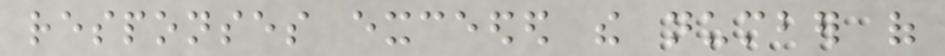responses exceeded the number of
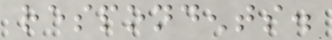respondents.
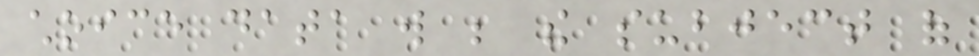choice data will be the subject of
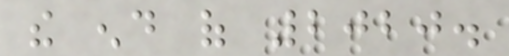the end of 2020.
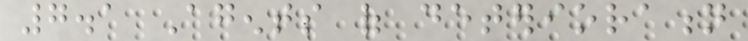7.1 Agents of deterioration
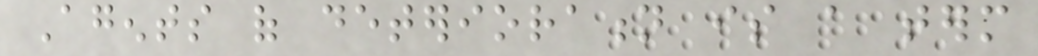Agents of deterioration is a term
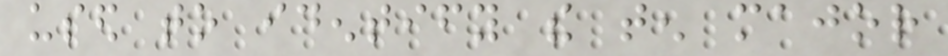used to identify the ten major
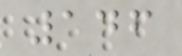146
